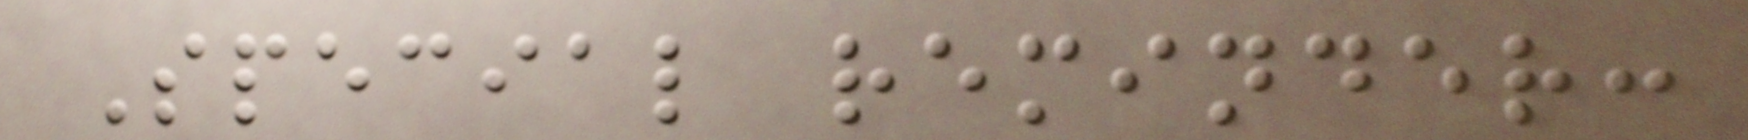Special reminder:
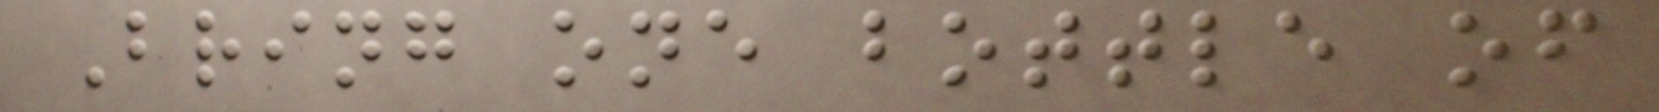Bring one bottle of
